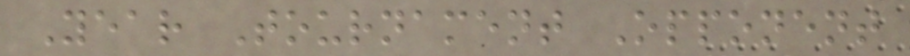Year Tournament Opponent
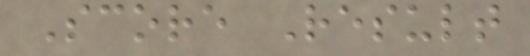Score Result
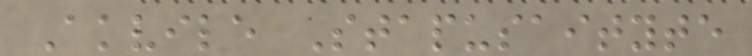Akvile Stapusaityte
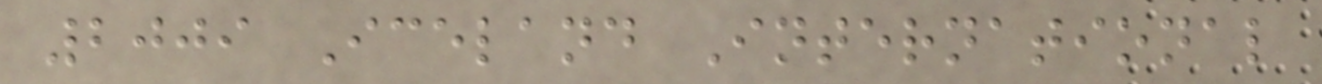2009 Iceland International
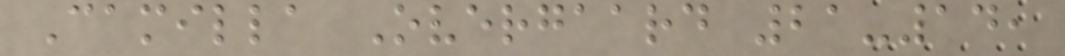Camilla Overgaard 21-14,
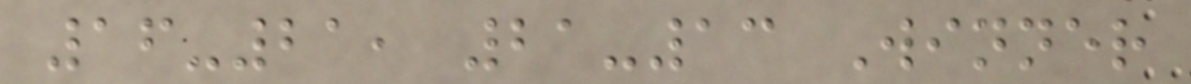16-21, 21-13 Winner
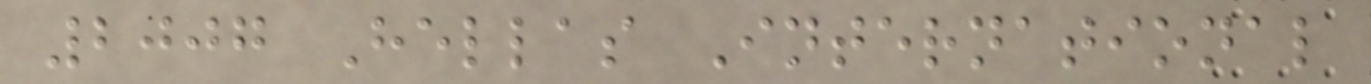2007 Hellas International
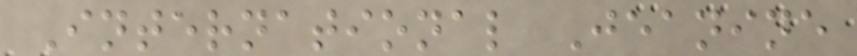International Jeanine
